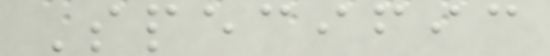Specific
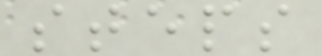steps
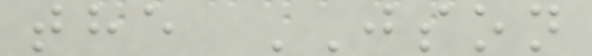the JSON
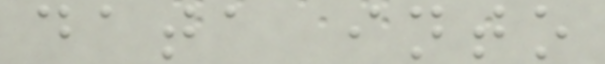data into
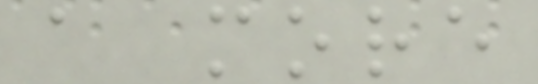a more
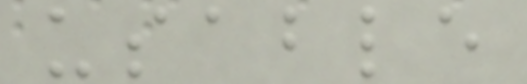usable
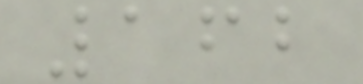162
